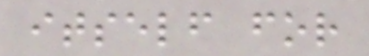itself for
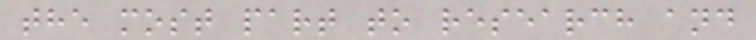the most part to research and
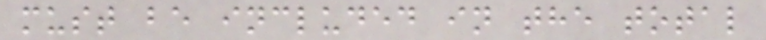must be included in the total
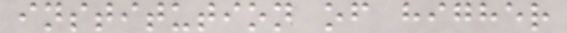institution of higher
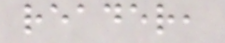reader,
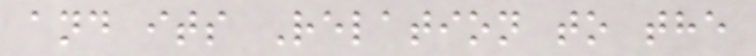and its Relation to the
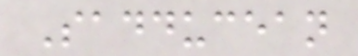Sadducean
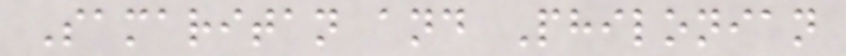Samaritan and Philonian
